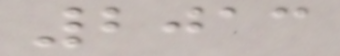2013
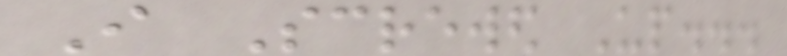I Screwed Up...
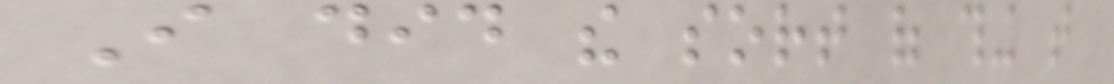I did the sort of thing that
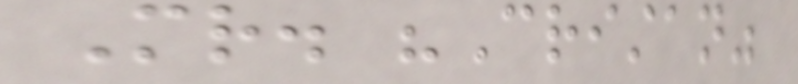Mr. "Cristan"
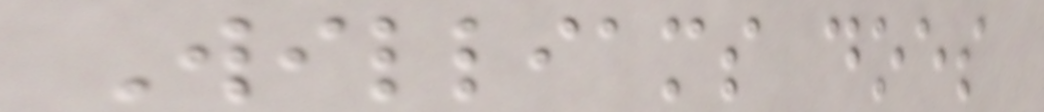Williams does
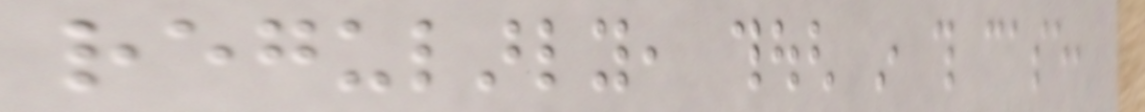regularly, though in this case,
